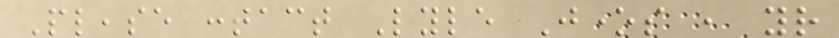Please contact Lyle Jones , your
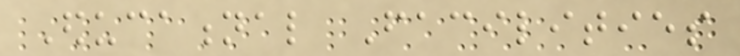Educational Facilities
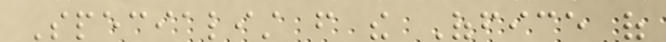Specialist from the Office of
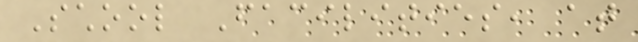School Facilities, at
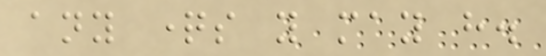any questions you may have.
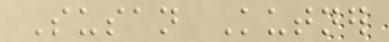Susan Kutner
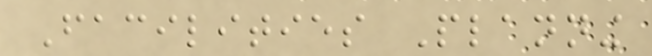Facilities Planning
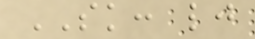SK: lj
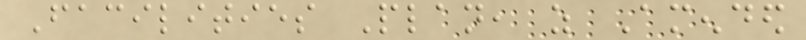Facilities Plan, as Amended
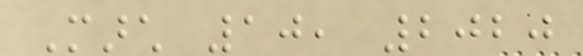March 10, 2020
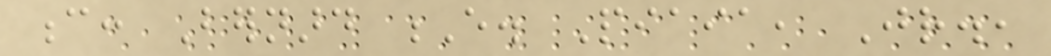c: Bernard E. Piaia, Jr.,
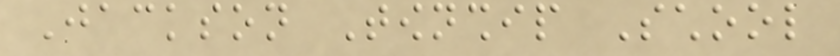Jackson Township School
